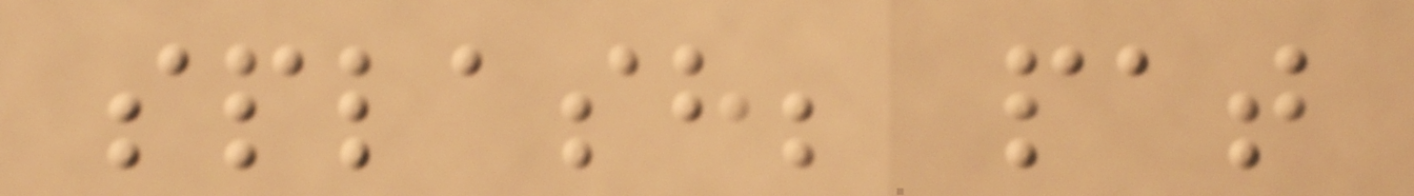splash; pat
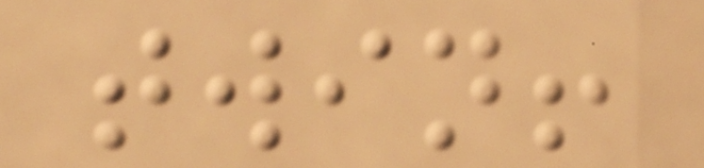twin!
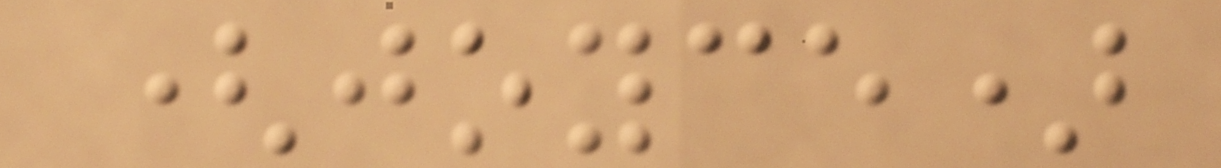(joyce)
